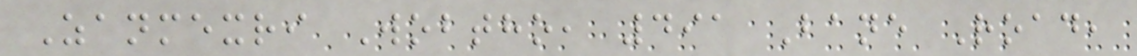Zanmexri Wobtho, 491 Bane Road,
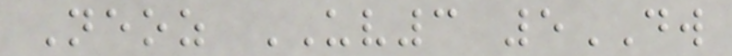Neoz UV3 5DW
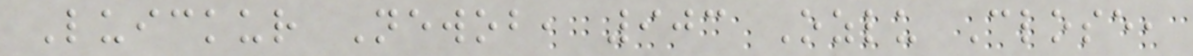Luickur Newob, 903 Ozlu Close,
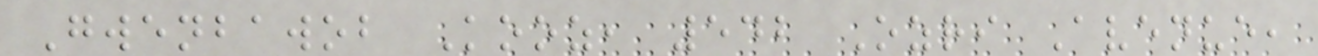Gwenbawob Kooz, 542 Ozri Avenue,
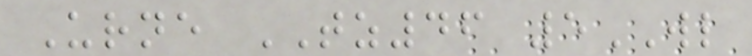Urne TZ46 5WL
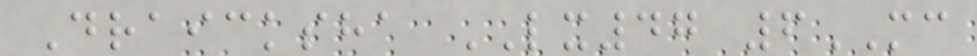Draicksha LX47 6MC
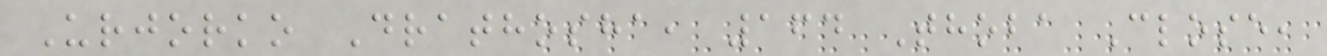Urjorko Drathosha, 164 Thoba Close,
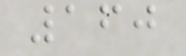160
